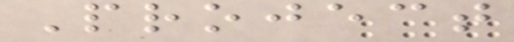Project
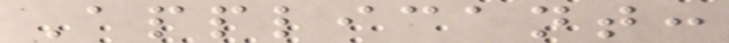Applicant:
